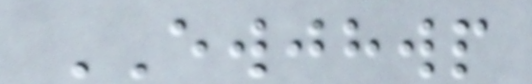EWJHWP
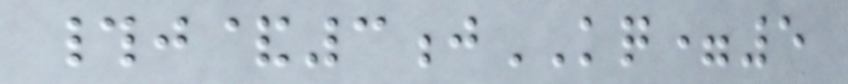#j&3jKQ=5
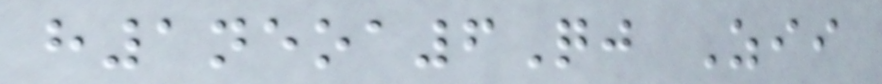h1neoa6Qj Zii
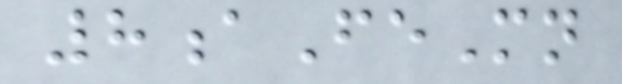8aFeMn
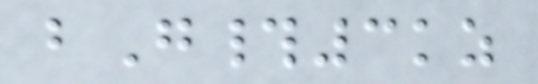bG#3kz
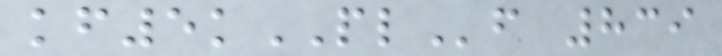kf5kPLf 839
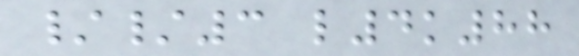//3 l4k88
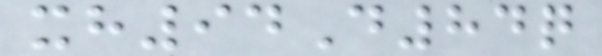xh94D84q
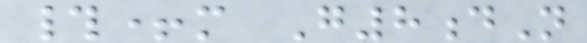#+m G8dN
